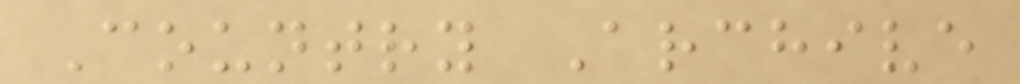Country Archive
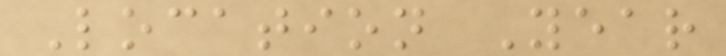Location Year
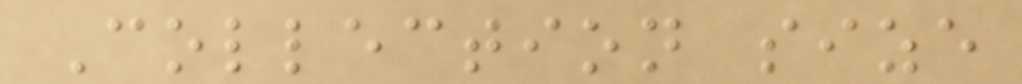Collection size
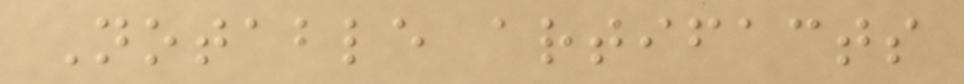Notable artifacts
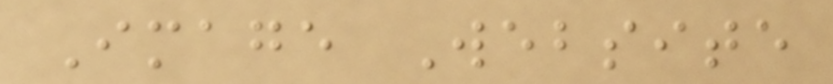Image Website
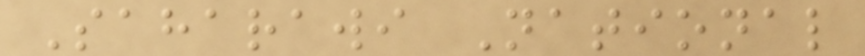Saharawi National
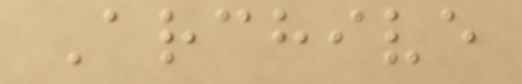Archive
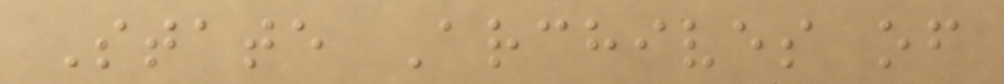State Archives of
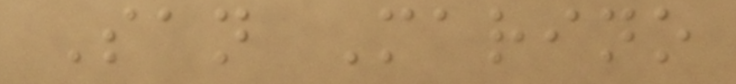San Marino
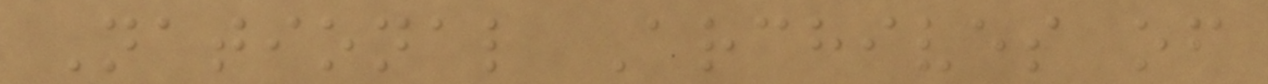National Archives of
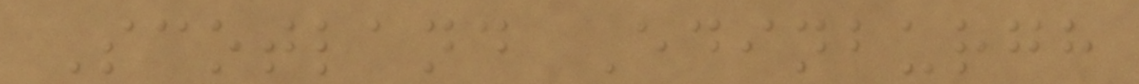Scotland Edinburgh
